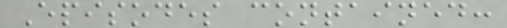Episodes contained:
